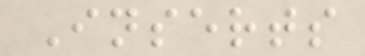Inserts
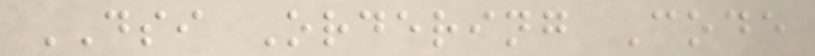DSI Ordering Code
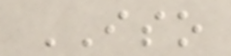ISO
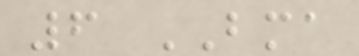6 BMA
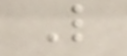L
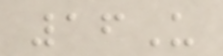16U
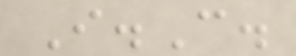I.C.
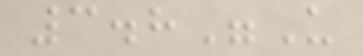3.8"U
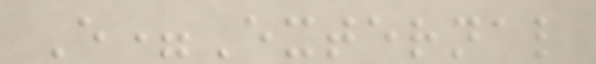E=External
